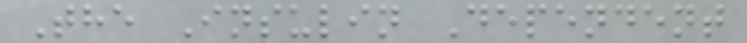The Insulin Dependent
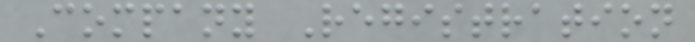Company Registration
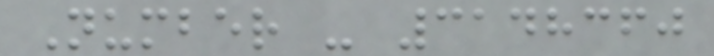Number - 3148360
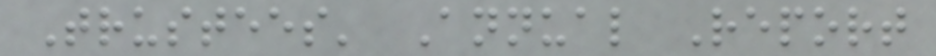Trustees' Annual Report
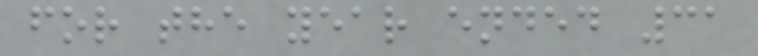for the year ended 31
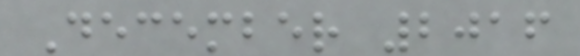December 2016
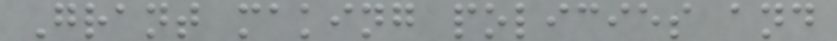Grant making policies and
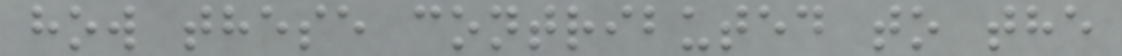how these contributed to the
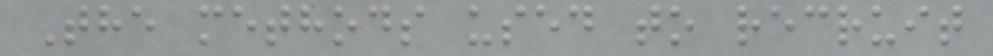The methods used to recruit
